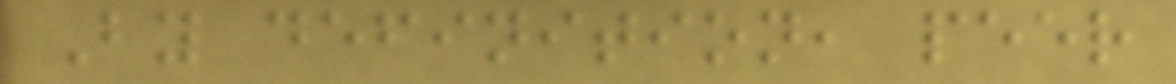By definition, peer
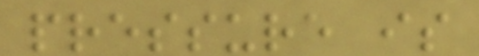pressure is
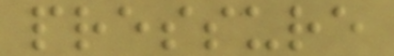pressure
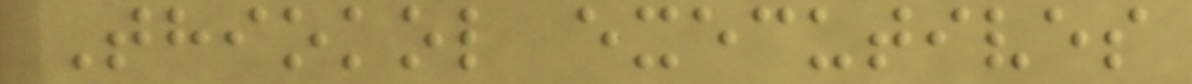Thiokol executives
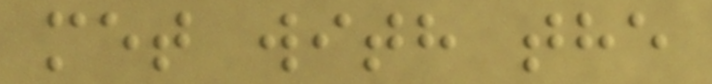met with the
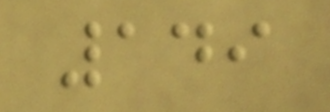149
